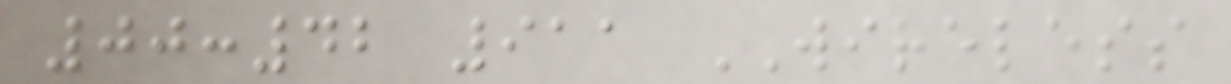00:42 911 WIRELESS
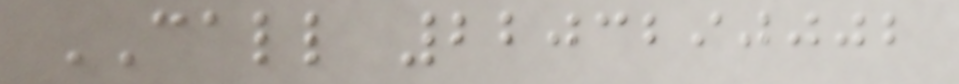CALL 2203290002
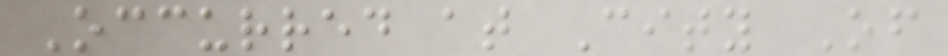Occurred at City Of
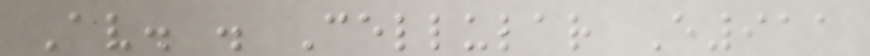Av. . Cellular E911
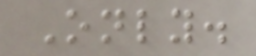Only.
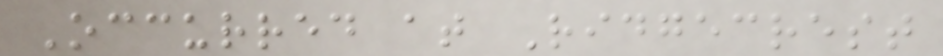Occurred at Ridgecrest
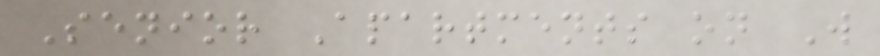Senior Apartments on W
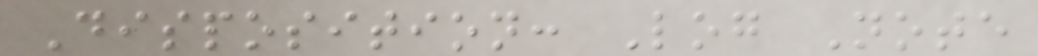Disposition: Log Note
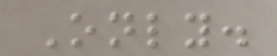Only.
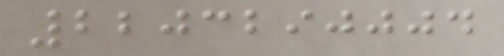2203290004
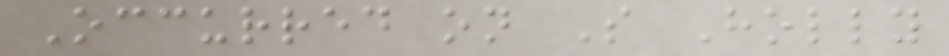Occurred on S Holly
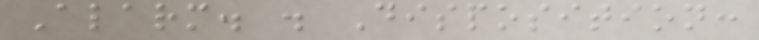Alarm. . Disposition:
